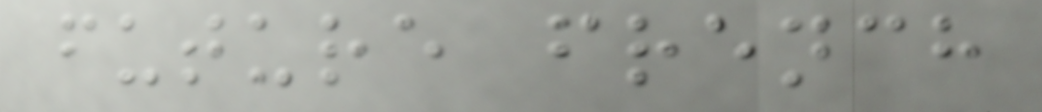future french
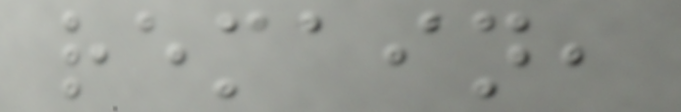remain,
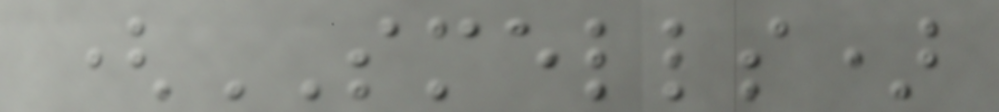(SMELLS)
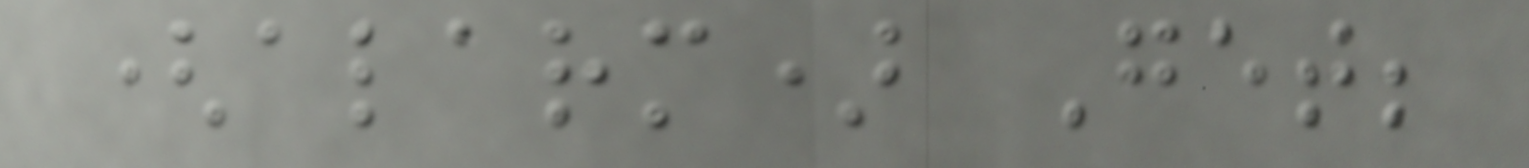(alarm) Get;
